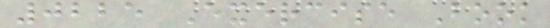0225 Exercise Book
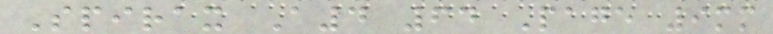Spirax A4 64 Page 9mm
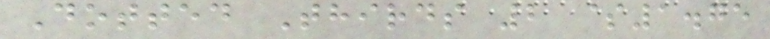Dotted Thirds 2 $1.75
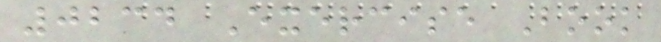0234 Exercise Book
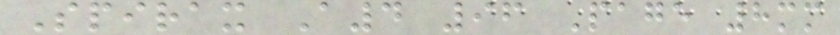Spirax A4 96 Page 8mm
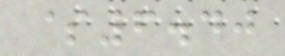$6.40
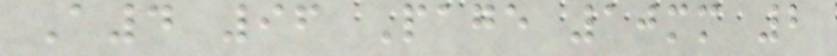A4 96 Page 10mm 2
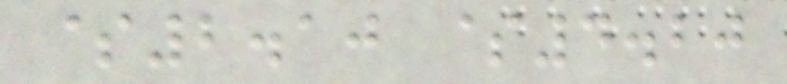$2.10 $4.20
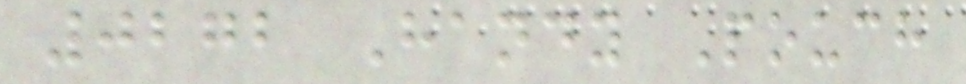0272 Handy Pouch
